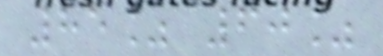85% 60%
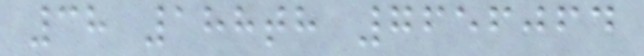38 188th 7656064
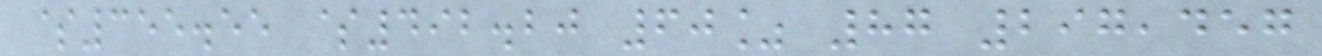$355.55 $492.20 60% 87 297,457
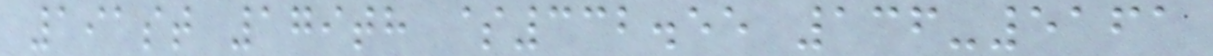191st 179th $332.55 136-5161
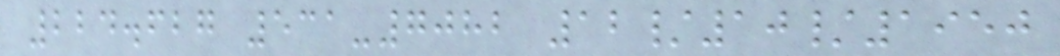224.627 531-7082 12/10/1950
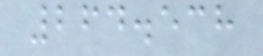264.538
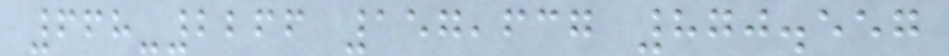668-2266 157,637 870.557
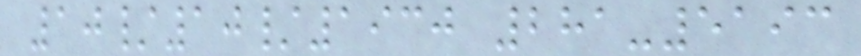10/10/1930 281-5193
